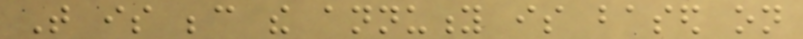That is because the annuity is based on
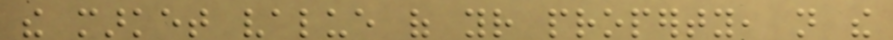the market value of your property, not the
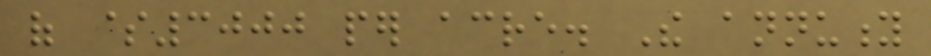of $3000 per acre. The annuity
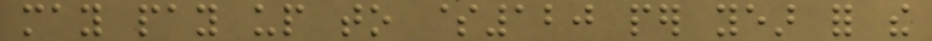may pay up to $120 per year for the
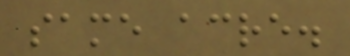same acre.
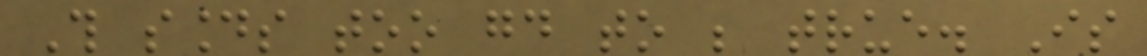This sounds too good to be true. Is
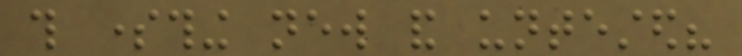this something new and untested?
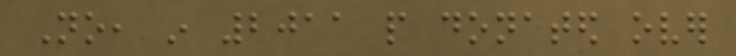No, in 2011 people donated over
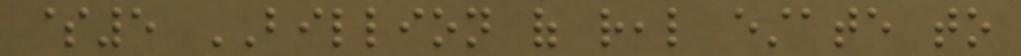$5 BILLION of real estate to
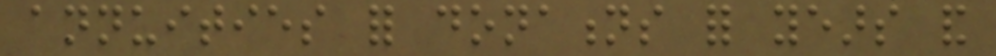annuities for donations for years and
